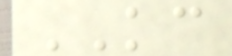KC
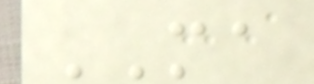MA
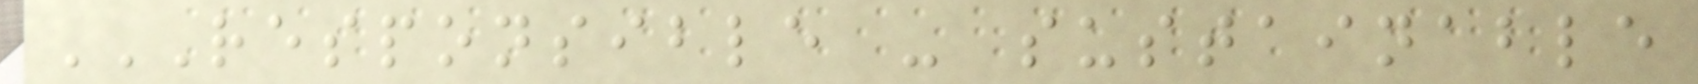RESPONSIBLE - SUSTAINABLE
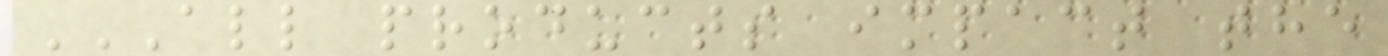ALL PRODUCTS IMPACT THE
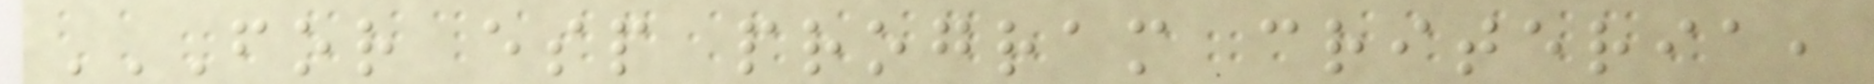FOR ESP PROGRAM CRITERIA,
